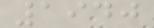1940
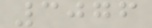3076
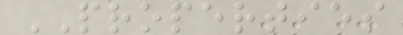PROPERTIES
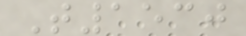T1530
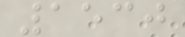1530
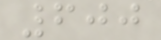600
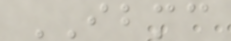IBMC
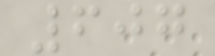607
